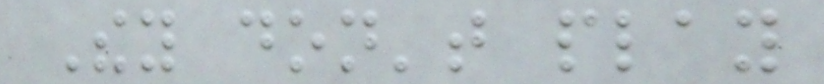They don't play
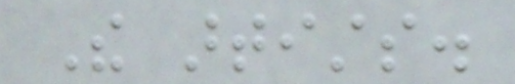The artists.
